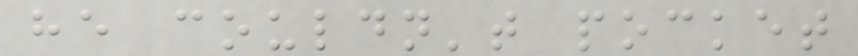he couldn't pocket
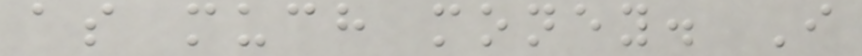as much money. I
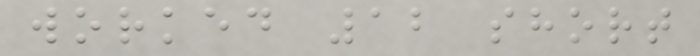worked 12 short
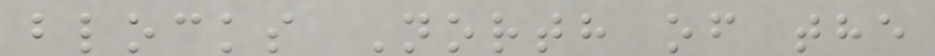blocks North of the
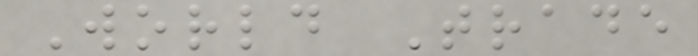World Trade
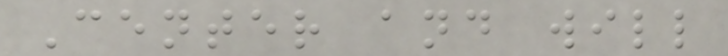Center and will
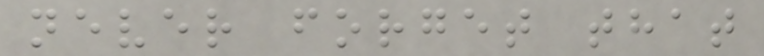never forget that
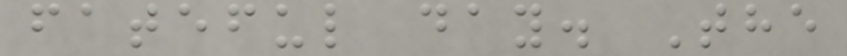fateful day. The
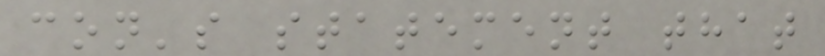con's statement that
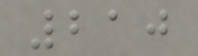210
